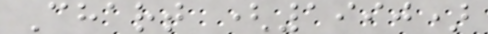Chart (1990)
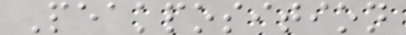Peakposition
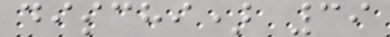dischi) 39
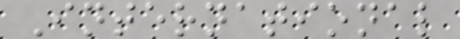International
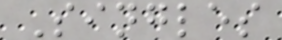Singles
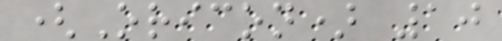(Oricon) 10
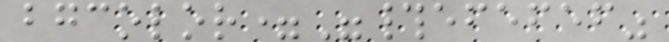bgcolor="#efefef"
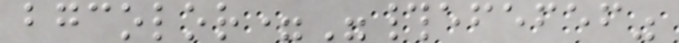bgcolor="#efefef"
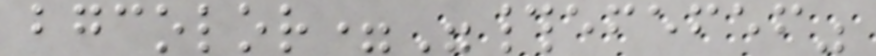bgcolor="#efefef"
